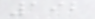192
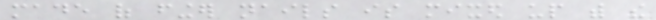made of finger nails is mixed up with the
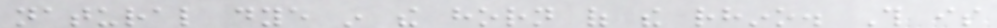natural dye in the horn of the rhino. This is
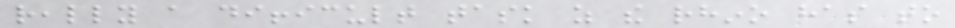really a difficult task as the rhino has to
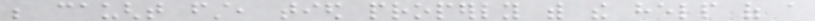be caught first, tied properly with the help of a
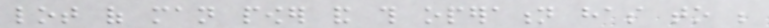lot of man power and this operation has to be
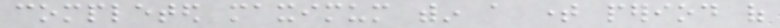completed maximum within a time period of
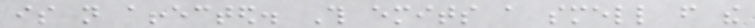is not affected. This emits a smell from the
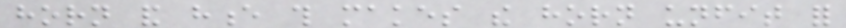horn and hence this makes the horn unfit for
